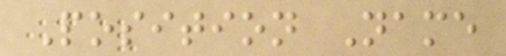Position Name
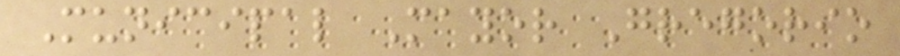Municipal Mayor Gregorio
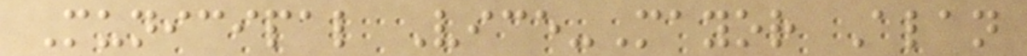Municipal Vice-Mayor Alan
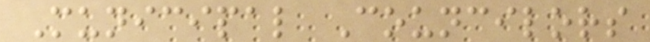Municipal Councilors
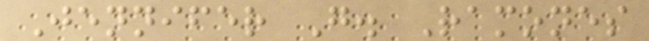Jennifer G. Ramones
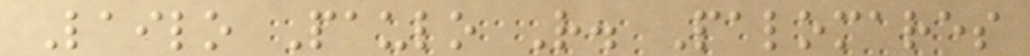Lailo Paulo R. Palomares
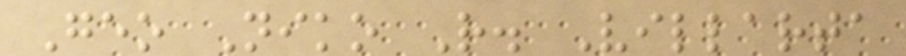Geo Niko R. Villarta
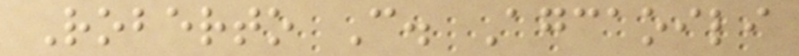Roberto C. Agcaoili
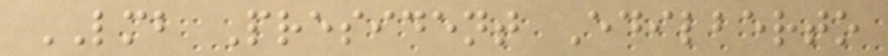LMB President Edilberto
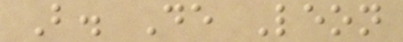B. De Leon
